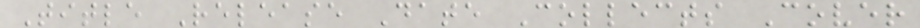Title Release Date Collects Cover
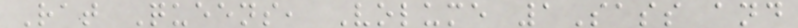Rat Queens, Volume 1Sass and
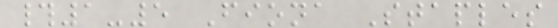#1-5 Fiona Staples
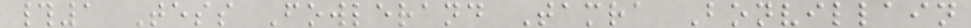#1 Tess Fowlerand Tamra Bonvillain
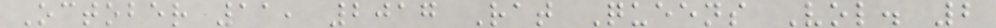October 11, 2017 Rat Queens Vol. 2
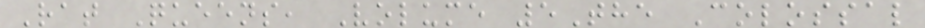Rat Queens, Volume 5The Colossal
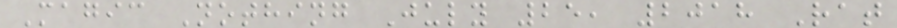Magic Nothing July 25, 2018 Rat
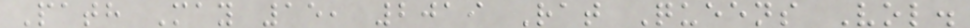Path May 15, 2019 Rat Queens Vol.
